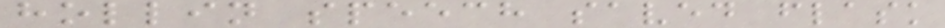hollin speech saved flask
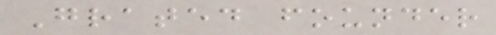Grated founder
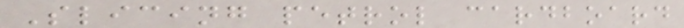Slicing petrol cardboard
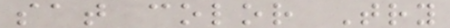sat color Try
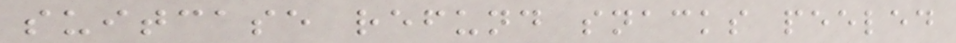suitcase refund snacks peeled
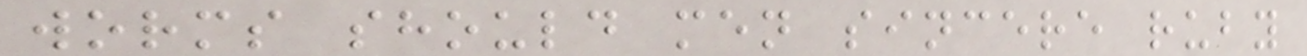worms should men sincere ruby
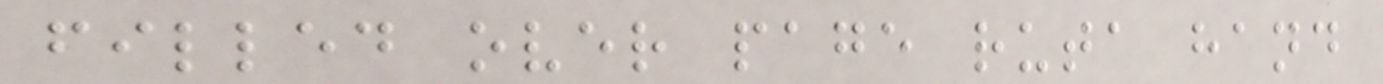filled over page ruta hand
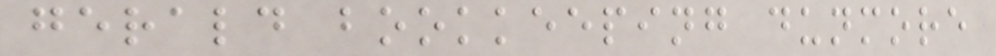gerald bookkeeping dunmore
